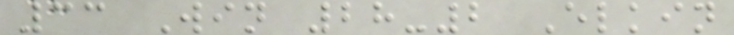33 Win 28-2 Elkin
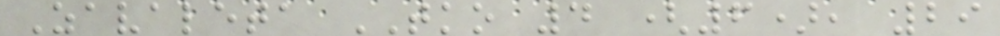Zavaleta TKO 4 (6), 29
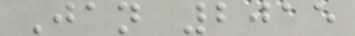Jan 2015
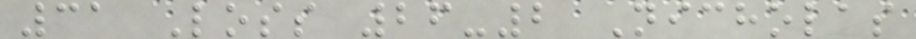31 Loss 26-2 Nicholas
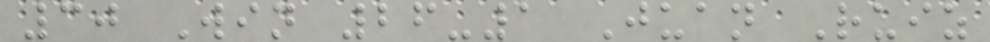30 Win 26-1 Juan Ruiz
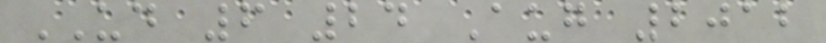UD 6 24 Aug 2012
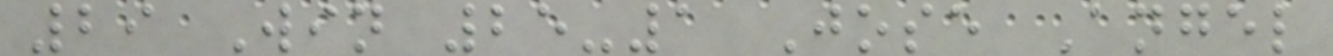29 Win 25-1 Jose Angel
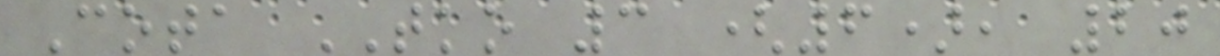Cota TKO 3 (6), 20
